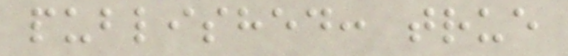published: true
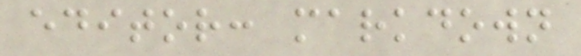editor: markdown
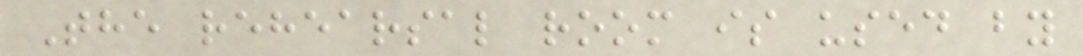The rehearsal room is used by
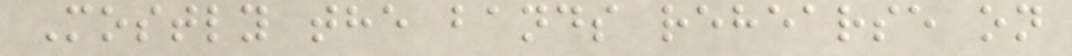Mostly the bands rehearse on
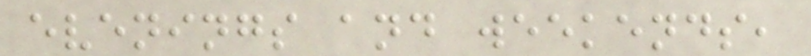evenings and weekends,
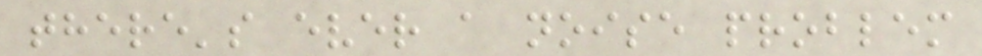there's ever a noise problem
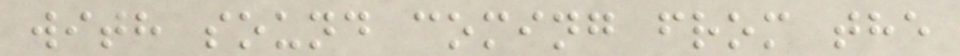with sound coming from the
